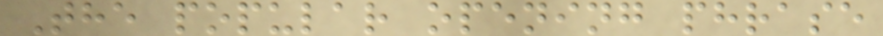The popular opening phrase
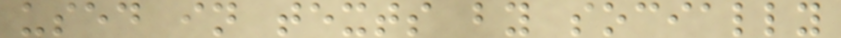used in texts by socially
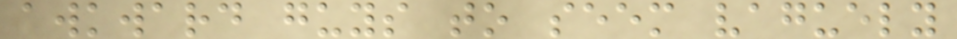awkward guys to seem vaguely
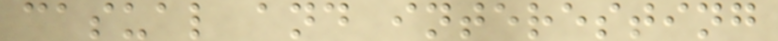casual and interesting
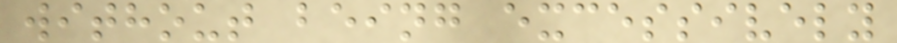without being excessively
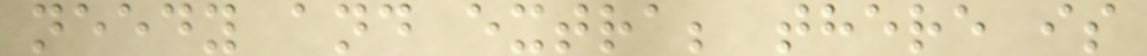needy and extra; there is
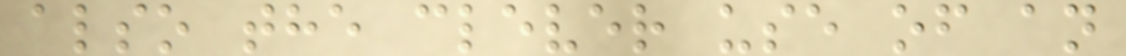also the clever use of an
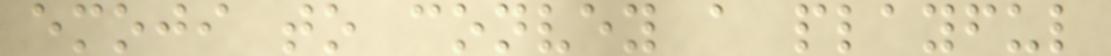emoji to convey a playful
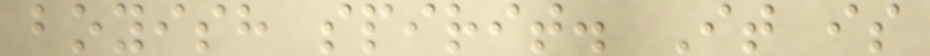boyish spirit. It is
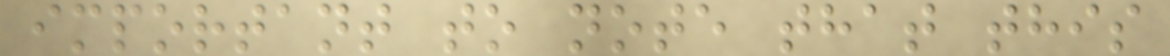important to note that this
